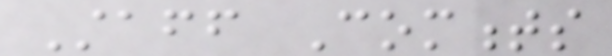Staff Comments
